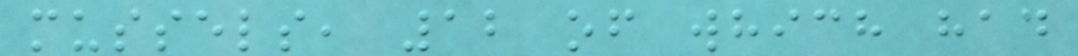mussels, 12 of which had
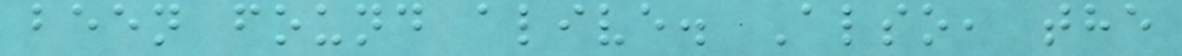been found alive. Also, the
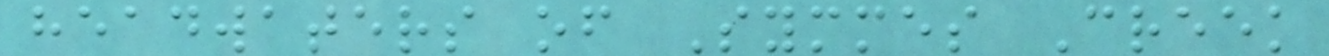headwaters of Symmes Creek
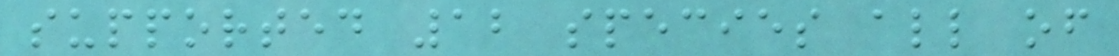supported 12 species all of
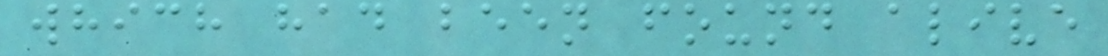which had been found alive
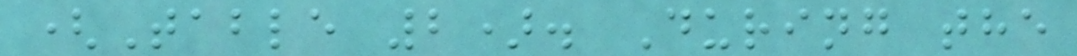(Table 2). During the
